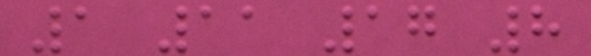1 11 17 8
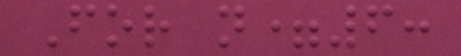For n=6:
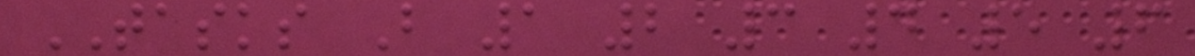TASKS B 1 2 3 4 5 6
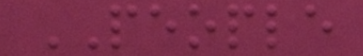PEOPLE
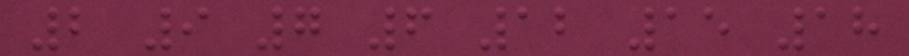2 9 7 6 12 15 18
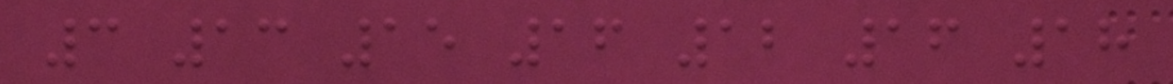3 13 15 16 12 16 18
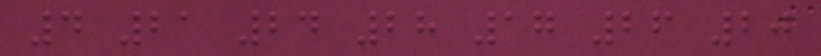4 21 24 28 17 26 20
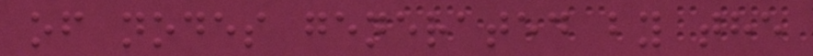of nodes generated by the
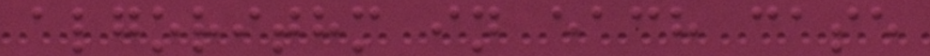algorithm in each case
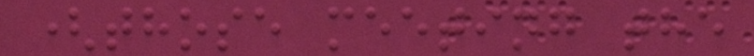(those meeting the
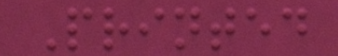Printed
